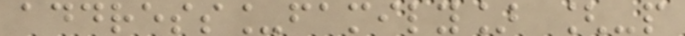address_family] [-p
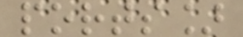ports]
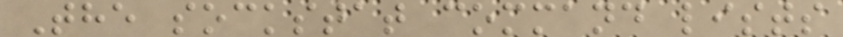The sockstat command lists
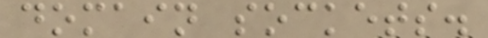domain sockets.
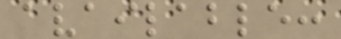available:
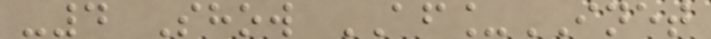-4 Show AF_INET
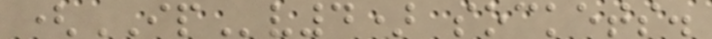(IPv4) sockets.
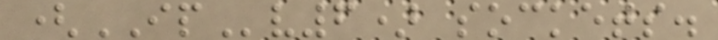(IPv6) sockets.
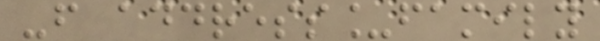-f address_family
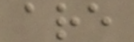are
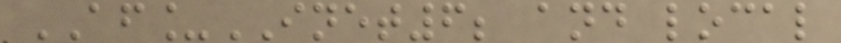AF_INET6; and local
